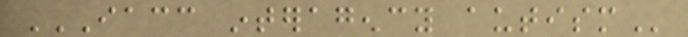IACC INTERAGENCY AUTISM
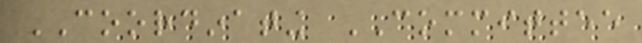COORDINATING COMMITTEE
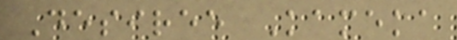Desiree Kameka
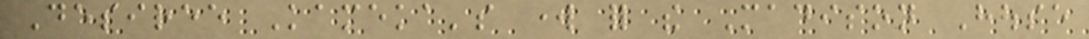Desiree Kameka's work for the Madison House
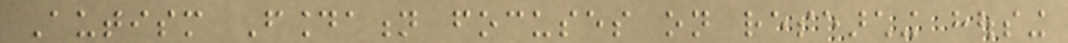Autism Foundation focuses on researching housing
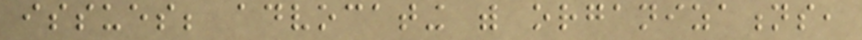issues; advocating with organizations,
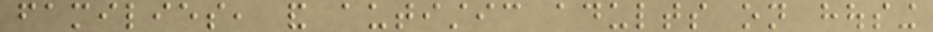families, and autistic adults on housing
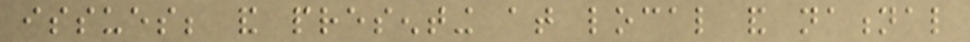issues; and presenting at local and national
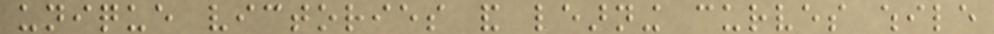unique victories and learning curves while
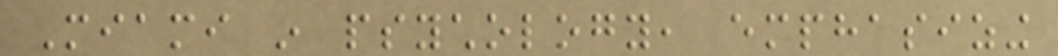Miami in psychology, emphasizing
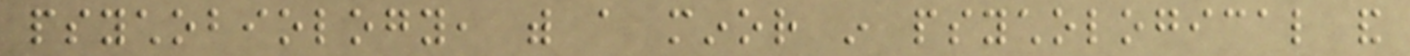psychobiology, with a minor in psychological and
